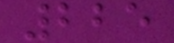225
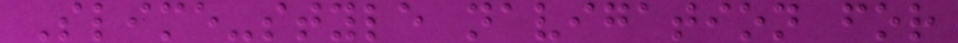Slime-style navigation for
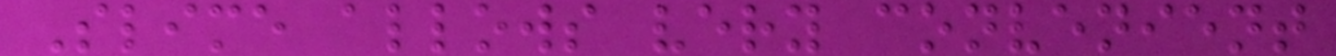Slime allows very convenient
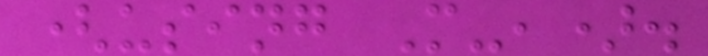(using M-,).
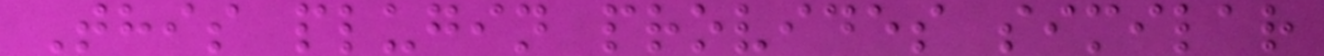This plugin provides similar
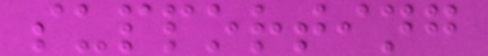supporting
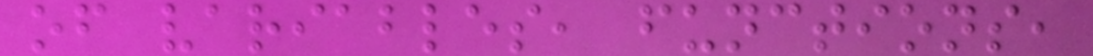of variables, functions,
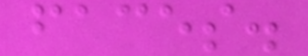faces.
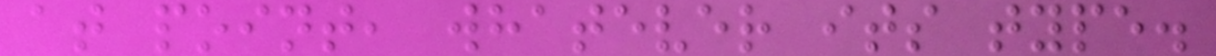at point, whatever its type.
